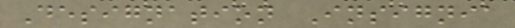Designation Insignia
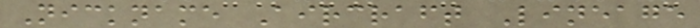Nickname Aircraft Lineage
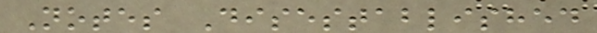Notes Disestablished
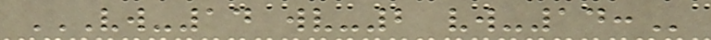VW-14 WV-2 VW-14:
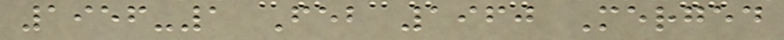1956-1 Feb 1960 Merged
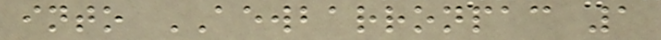into AEWBARRONPAC 1
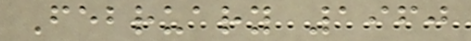February 1960
